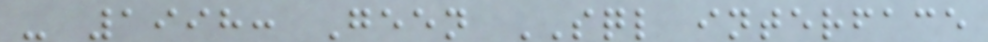- 1998: Geen SQL interface
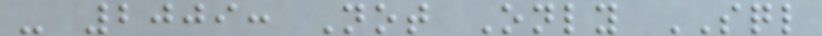- 2009: Not Only SQL
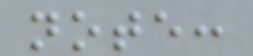note:
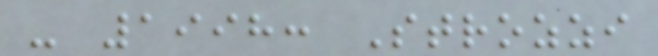- 1998: Strozzi
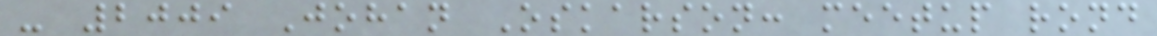- 2009 Johan Oskarson: meetup rond
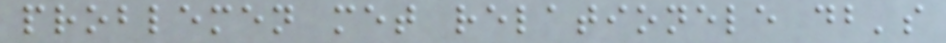problemen met relationele db's
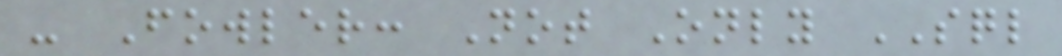- Fowler: Not Only SQL
